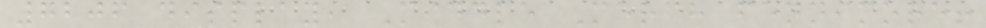7206 display, Middle Merch fennimore!
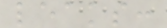leaks:
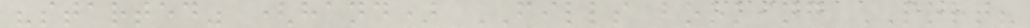"started" (hand) FILLS booking PORT?
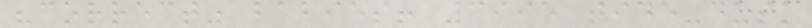"correct" babies! 3995 tide-dusk
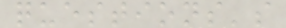questions's
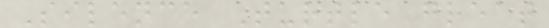Silence Turtle great
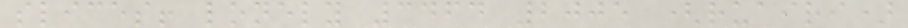slices! lonely 3464 2005 (ruairi)
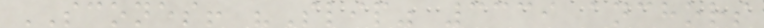SCONES! "Slip" 3339 anchors
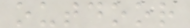outdoor
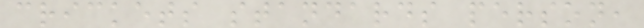crickets standards person,
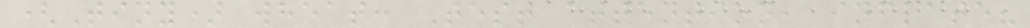(Tiny) wheat: Test attention, inflate?
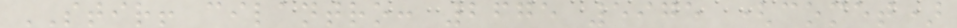STIR! cilantro: 2675 5975 (comet)
